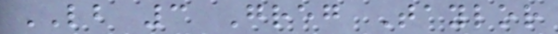LB 3 Greg Taylor
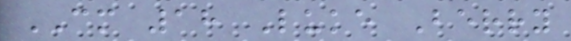CM 18 Luke Berry
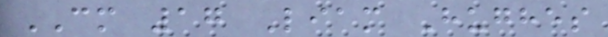CM 17 Liam Hughes
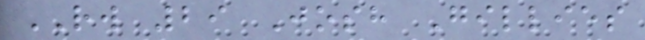RW 29 Josh Gillies
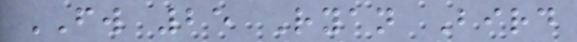FW 25 Ryan Bird
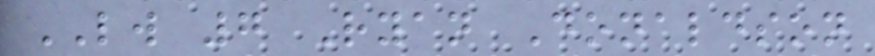LW 7 Ryan Donaldson
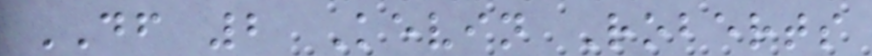DF 2 Kevin Roberts
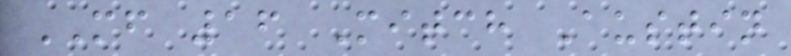MF 16 Mitch Austin
